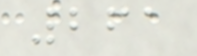261
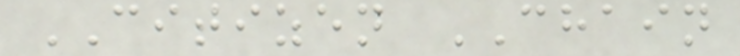CITIZEN CHAIN
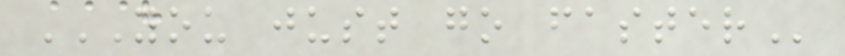YOU JUST GO FASTER
